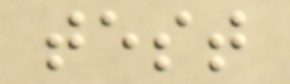test
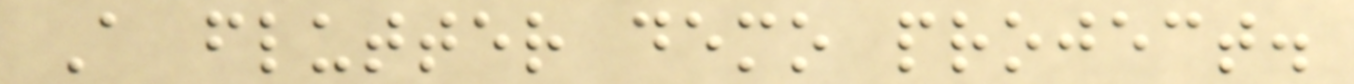A flutter demo project.
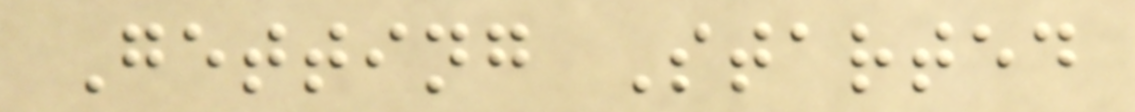Getting Started
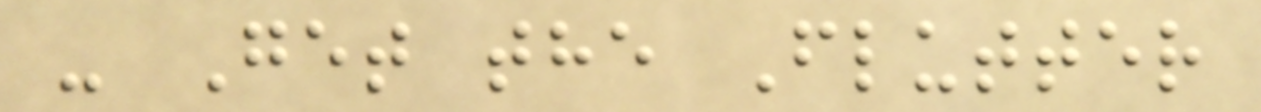- Get the Flutter
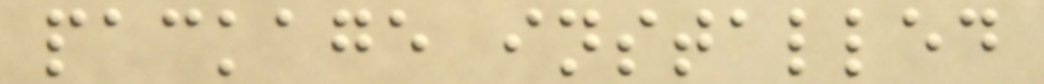package installed
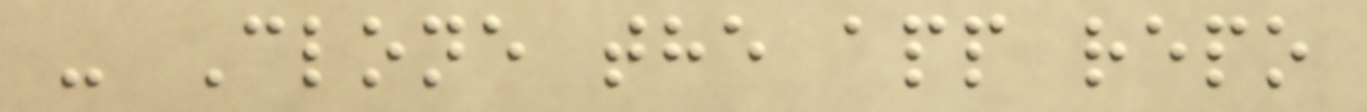- Clone the app repo
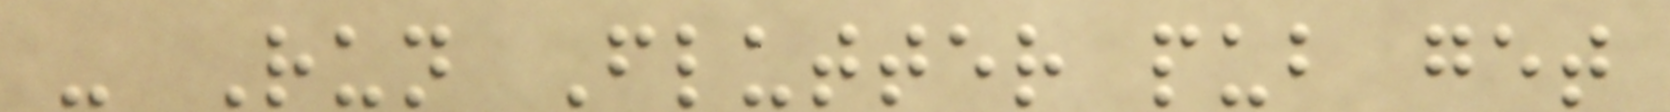- Run Flutter pub get
